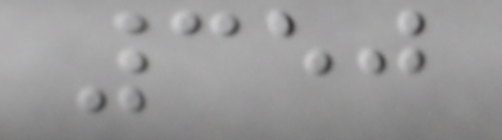350
